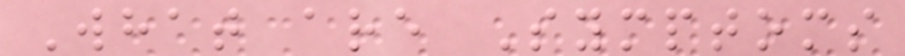What are Symptoms
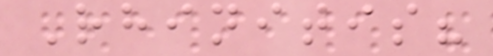Rhinitis?
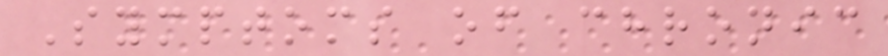Symptoms of chronic
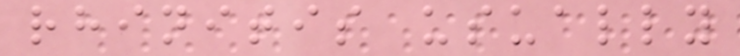rhinitis usually
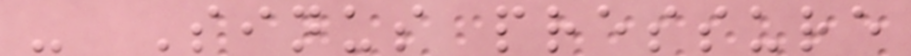- Sinus pressure
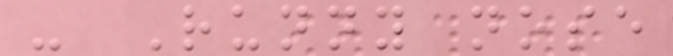- Runny nose
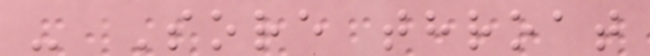- Sore throat
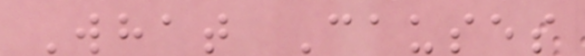What Causes
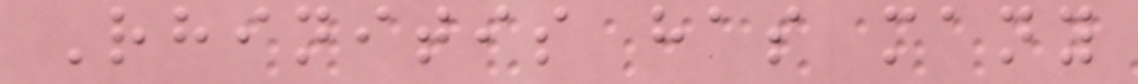Rhinitis has many
